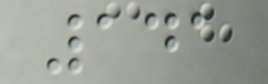141
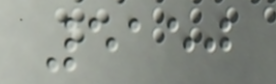5150
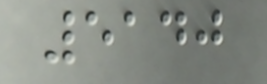5140
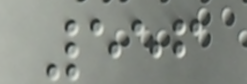556
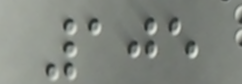105
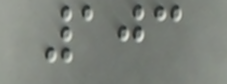103
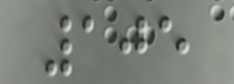105
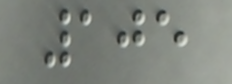105
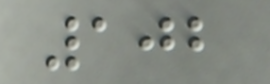102
